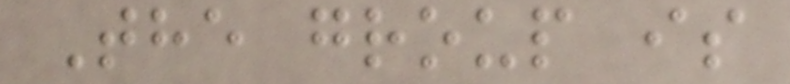The group is
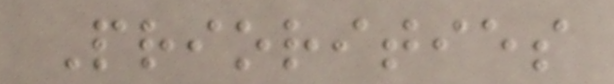Priorities
